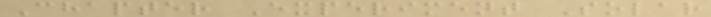Chapter Experiment Solar
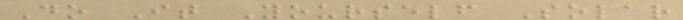Do It Yourself Solar
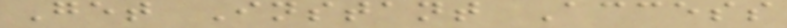Get Instant Access
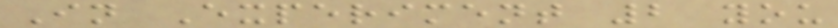In Experiment 2 you
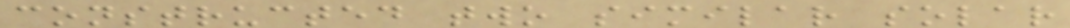constructed two similar solar
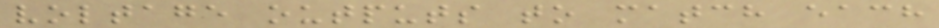voltage outputs to match each
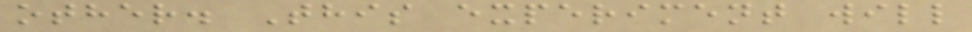other. This experiment will
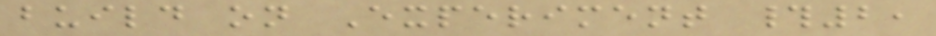build on Experiment #2,
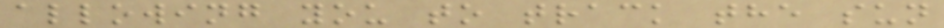allowing you to track the sun
